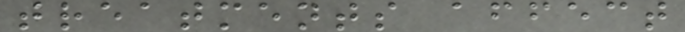treatments affect
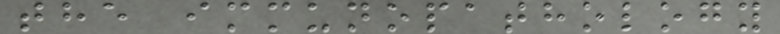the immunopathology
